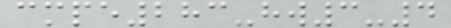cmpe283-hw3-4
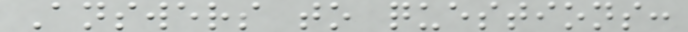Answers to questions:
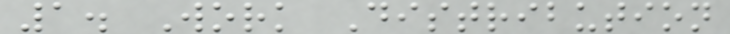1. Work Distribution
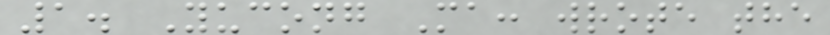1. Yucong Ma: wrote the
